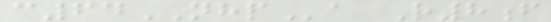c64NHPa R8f
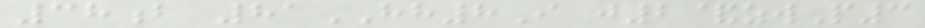38b 81HH8I j2&zwP3
